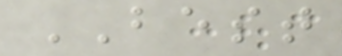BEST
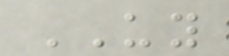UY
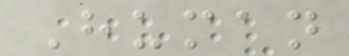Human
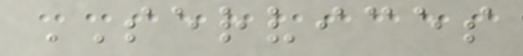SERVICES
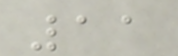11
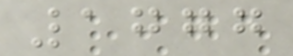1777
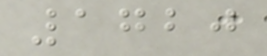1720
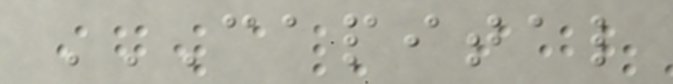CAPITAL
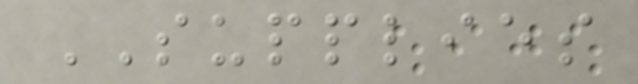SUPPLIES
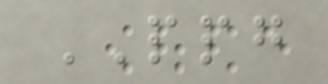PPG
